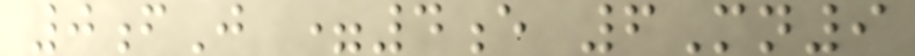0fJ =4e 6Mn9
